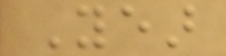Year
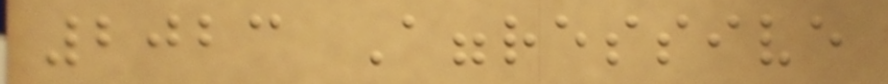2023 Aggressive
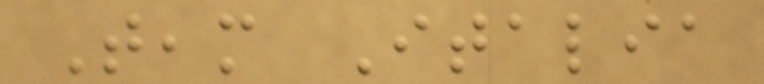Team Italia
